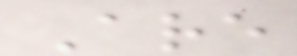Are
